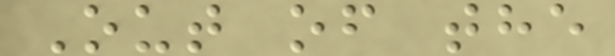Out of the
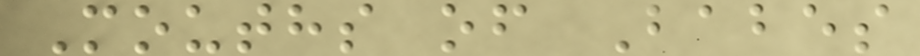Mouths of Babes
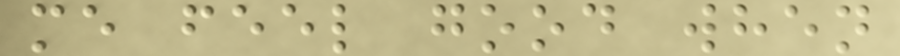me feel good when
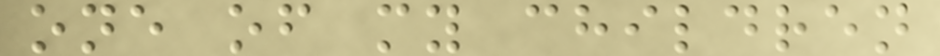one of my children
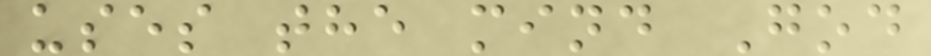uses the mind God
